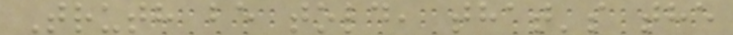Truth be told, that's the
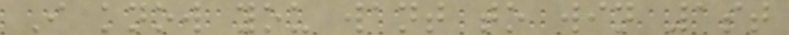I know you want to win 1st
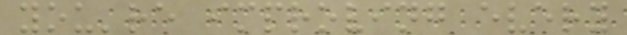you're improving every
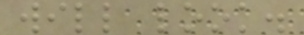will look.
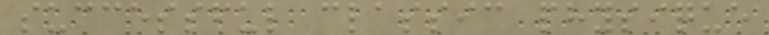successful classic physique
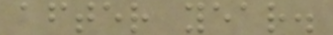after year.
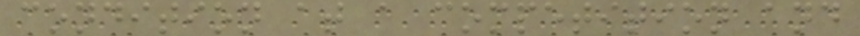condition at a competition and
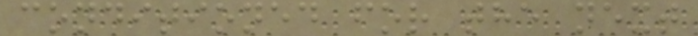conditioned for the next
